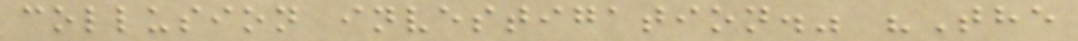collusion investigation." "The
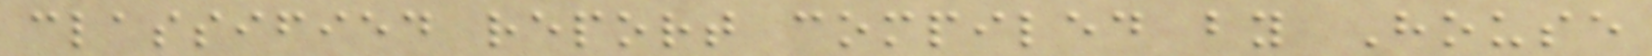classified report compiled by House
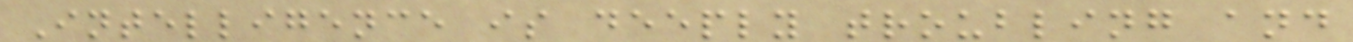Intelligence is deeply troubling and
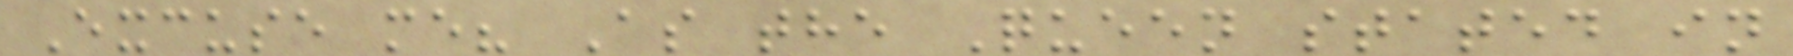Excuse me? As the Queen stated in
